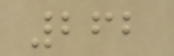262
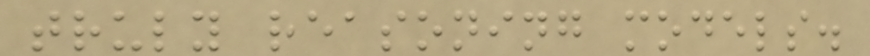truly reasoning models.
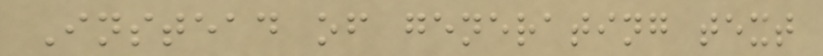Instead of generating text
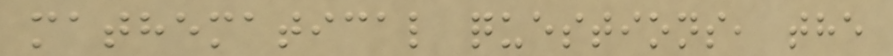mathematical questions, the
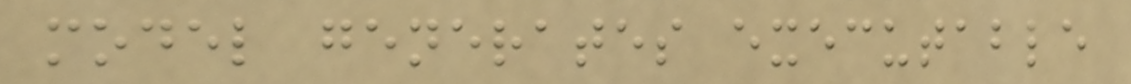model generates executable
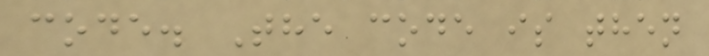code. The code is then
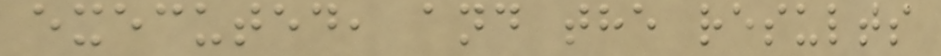executed, and the results
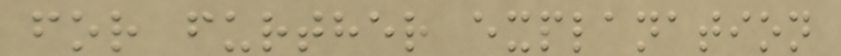for further explanation
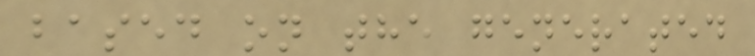based on the generated
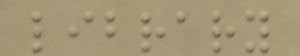library
